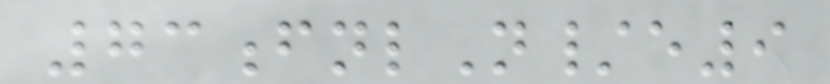73fnlN/e9
